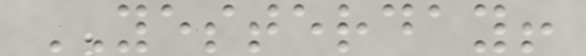YESTERDAY!
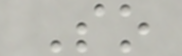So
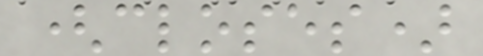(closes)
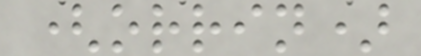(orrin)
